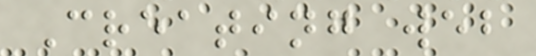Creating web
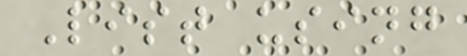List using
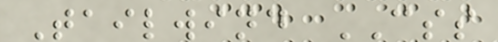Tailwind CSS
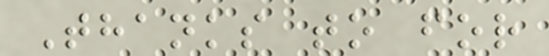Thanks to for
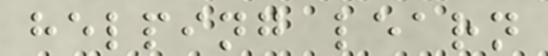helping learn
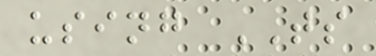using TS
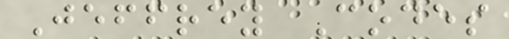Jeffrey Codes
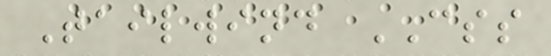Tailwind CSS
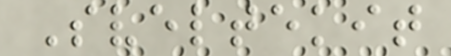Sveltekit
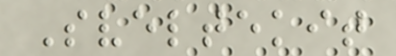Sveltekit
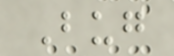Bug
